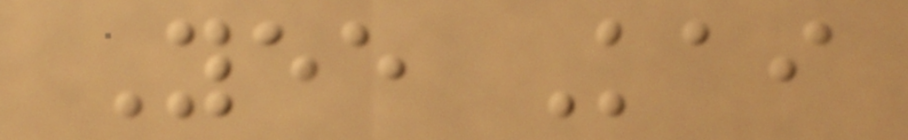Yee Kai
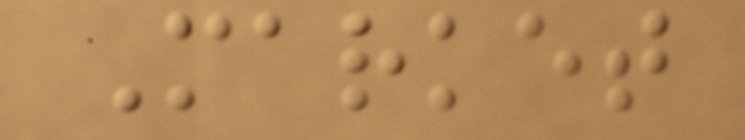Market
